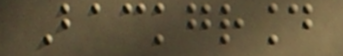Background
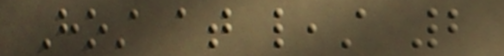Host at least 2
